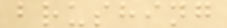brushing
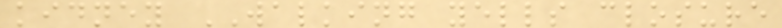kidney WALKING yells closure
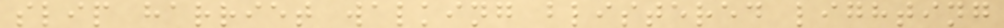slip harriet walking blistered lighting
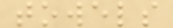towels
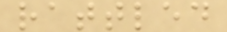rattled
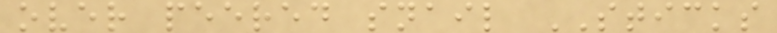over peered snail STICKS
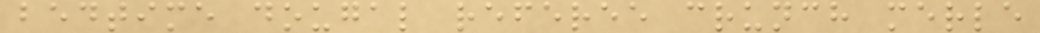bedtime dougal referee crunch merle
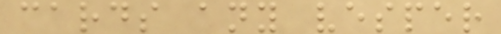cards any vesper
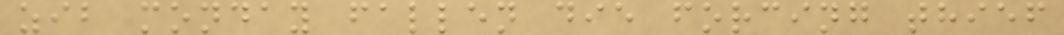zib monday fallen die forcing thief
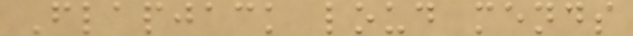Flapjack loud mends
